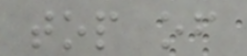top of
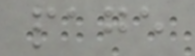page
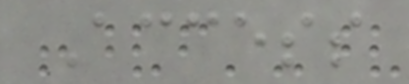Access
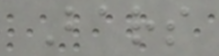Bars
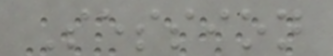Session
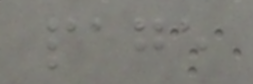page
